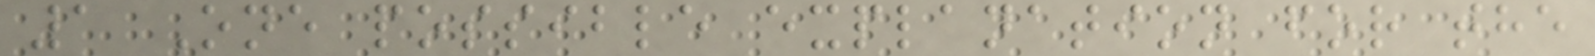1 One possible explanation for the
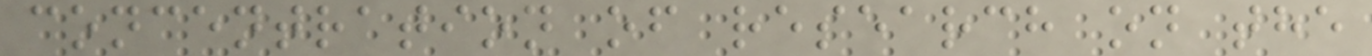concentration of research on the
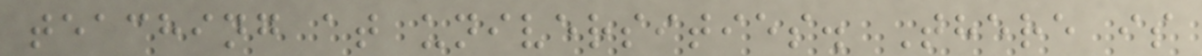teaching at universities. There is
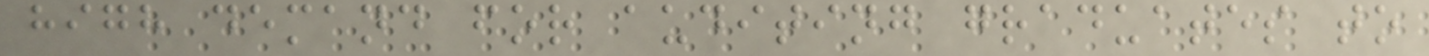high demand for auditing graduates to
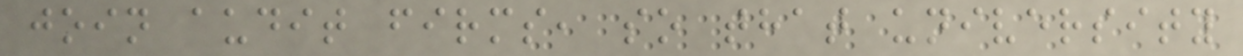join audit firms, so that university
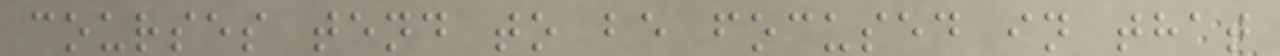courses tend to be focused in that
